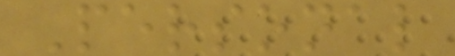Personal
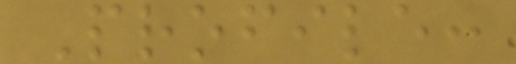Profile:
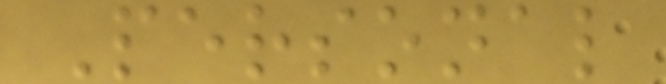Personal
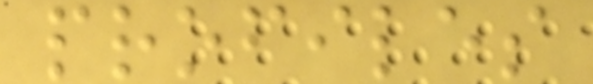profiles
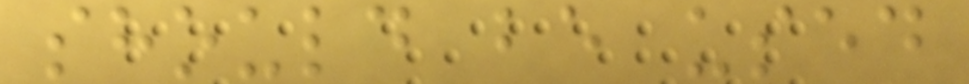should be used
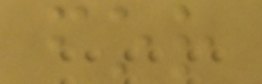for
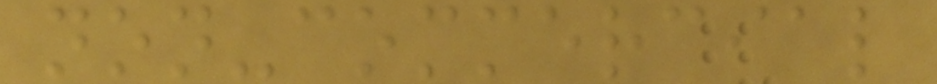non-commercial
